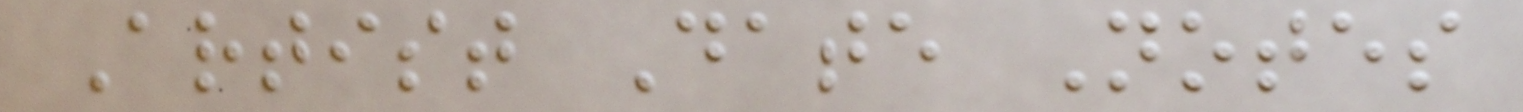Artist Date Notes
